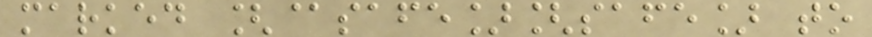marked [@safe][safe] to
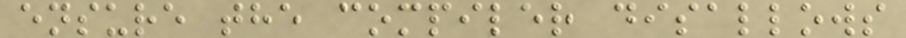ensure the compiler disallows
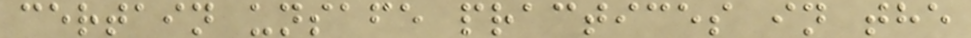certain unsafe practices in the
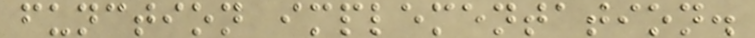function implementation.
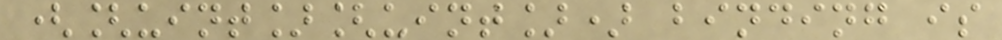([uint][uint]) binding is
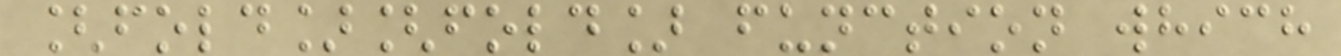[fold][fold] function which
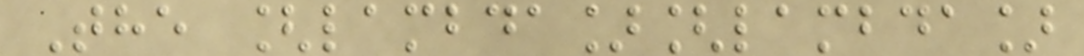The [lambda][lambda]
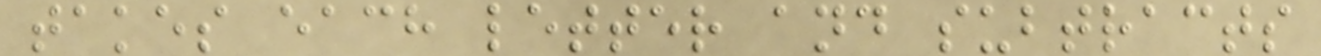takes each letter and subtracts
